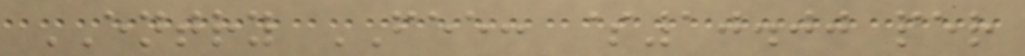ENTRY FEE: $10.00 per
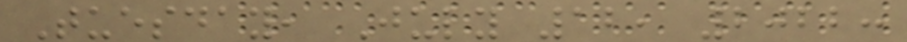Tuesday, July 12, 2022:
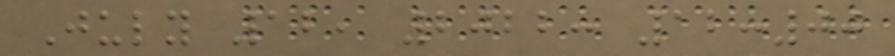July 12, 2022: 12:00
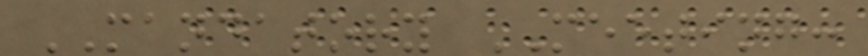MANDATORY MEETING:
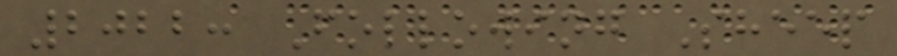2022: Following Sheep
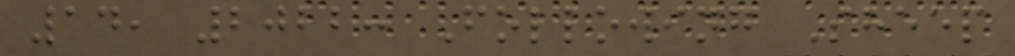14, 2022: Following Sheep
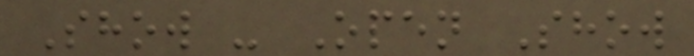Show - Open Show
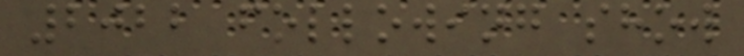2022 following show
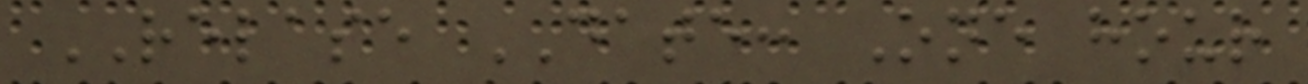RELASE DATE: One hour
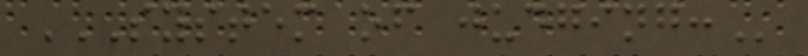SYSTEM OF JUDGING:
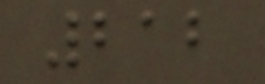212
